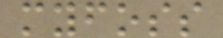myfoss
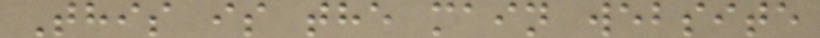This is the main website
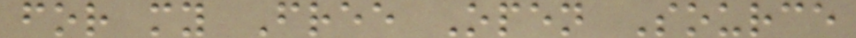for my Free Open Source
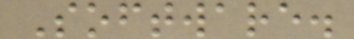Software.
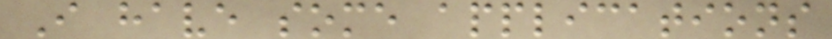I have some applications
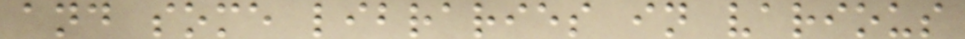and some libraries in various
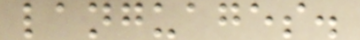languages.
